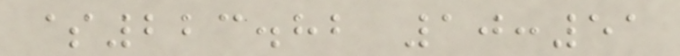$223.82 10:51
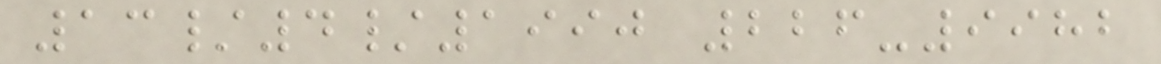13/4/1990 226-9982
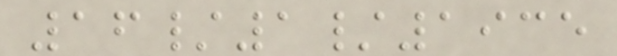16/1/1935
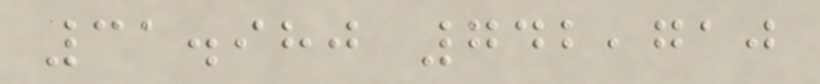31.980 742,710
